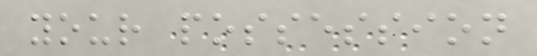your possession
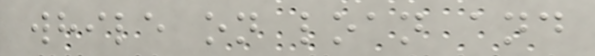while on loan and
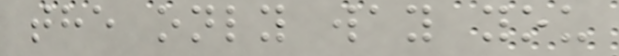the only way you
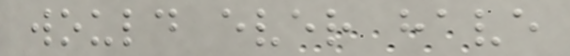would ever have
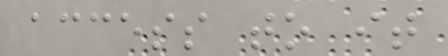access to it
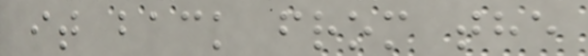it back from the
